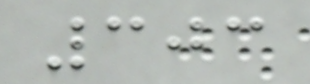303
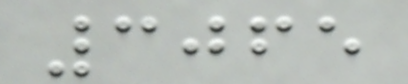3065
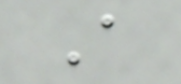A
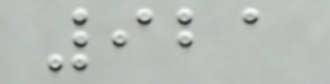921
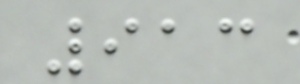913
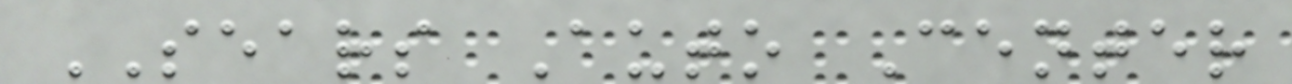SEARS Auto Center
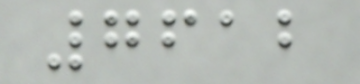7612
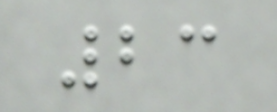23
